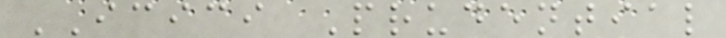ICICI Prudential
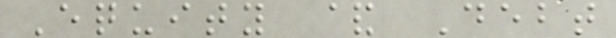Equity & Debt
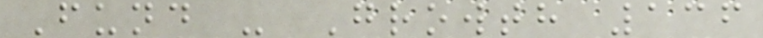Fund - Growth 136
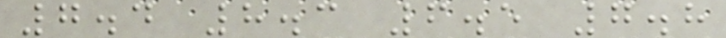7.4 8.3 6.5 7.8
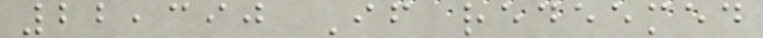22,390 If redeemed
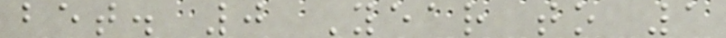bet. 0 Year to 1
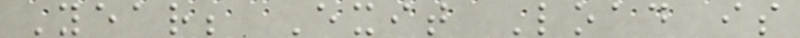Year; Exit Load is
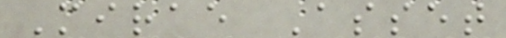Mirae Asset
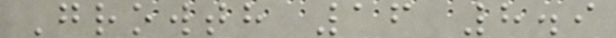Growth 16 8.9
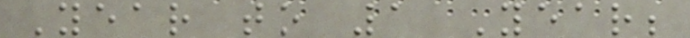Year to 1 Year;
